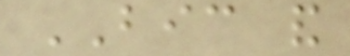BIC and
